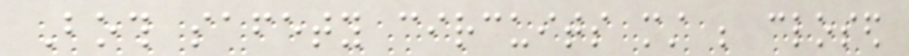Both safety circuits must be closed
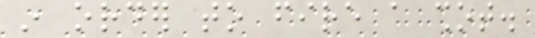in order to fire a shot.
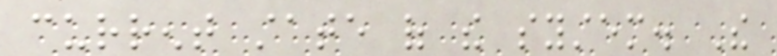current state of the system. The
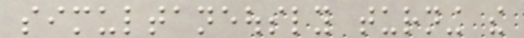simultaneously turning the
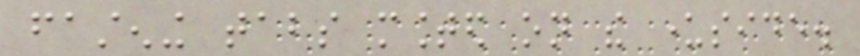fastening tabs mounted on the underside.
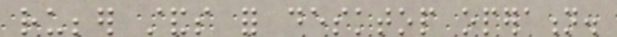rubber stands for desktop operation.
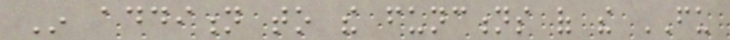In addition to the functions of the FU
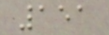151
